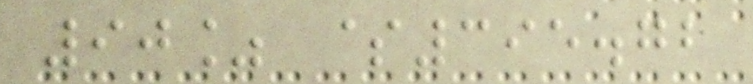90% $395.72
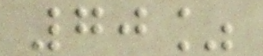70%
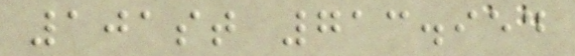101st 713.954
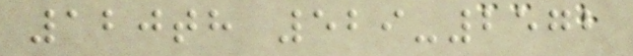120th 529-2572
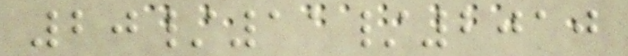20/11/2010
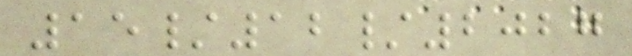15/12/2027
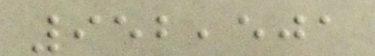952,501
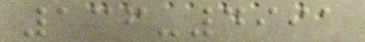136-4991
